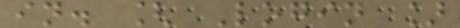in. [ Login ]
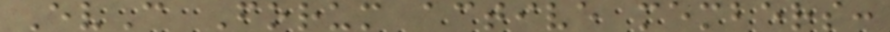EvC Forum active members:
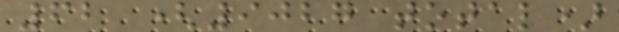62 (9027 total)
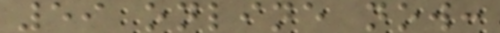59 online now:
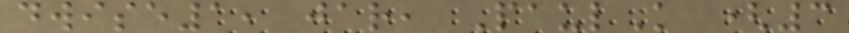dwise1, jar, PaulK (3
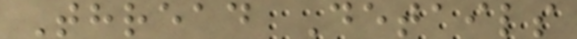Thread Details
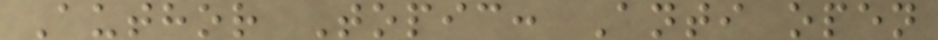Author Topic: Anti open
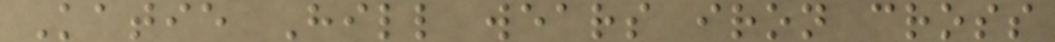Katie Hill wears iron cross
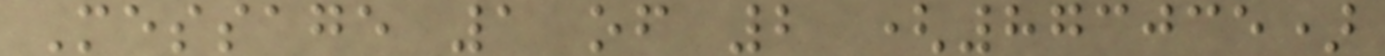Message 1 of 2 (873035)
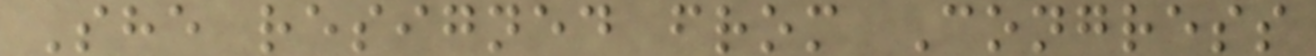She resigned from Congress
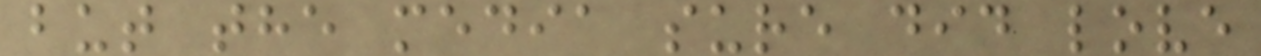but the media sure did love
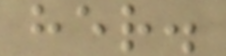her.
